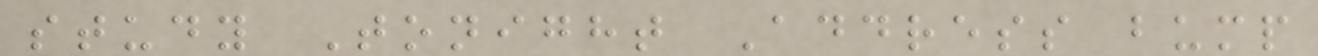study Tonight Address bump
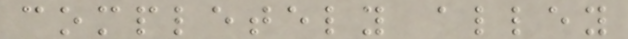completely alley
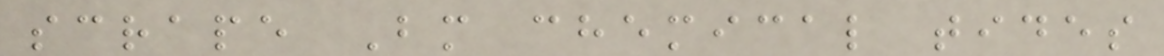scrape Bm chemical tides
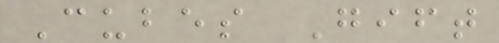Cubes Gift
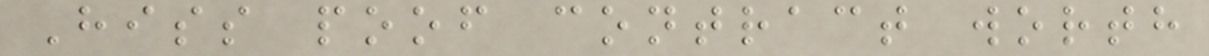Hiss poof contract worth
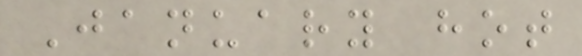January hot
